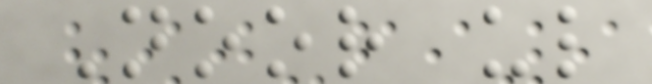Noor ul
